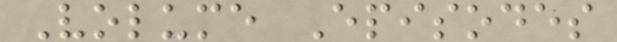Volume Episodes
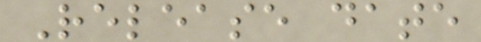Release date
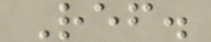Ref.
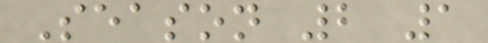Season 2 1
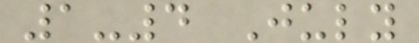1-4 July
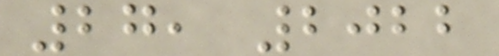27, 2022
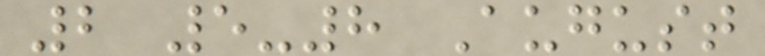2 5-8 August
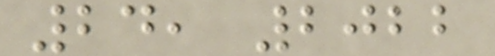24, 2022
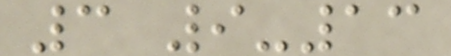3 9-13
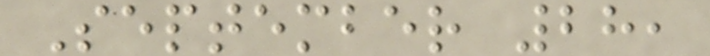September 28,
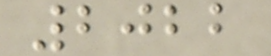2022
